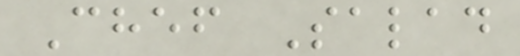Chef Salad
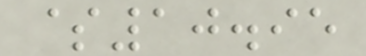$10.95
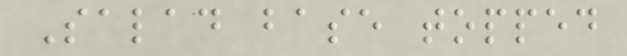Salad base topped
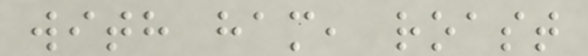with ham, roast
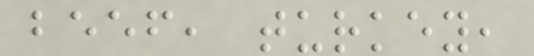beef, turkey,
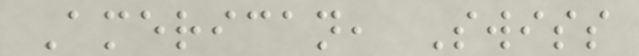American, Swiss
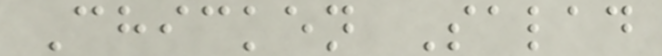Chicken Salad
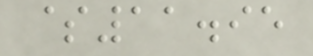$11.95
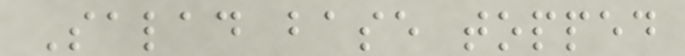Salad base topped
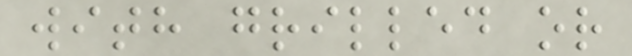with grilled or
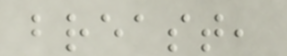breast,
